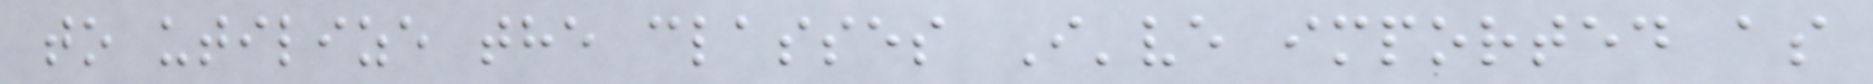to utilize the classes I've imported as
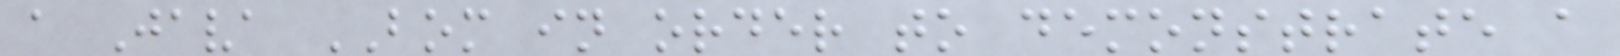a Java BOM in order to demonstrate a
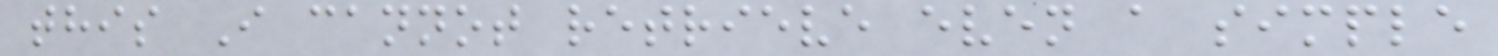this I cannot retrieve even a simple
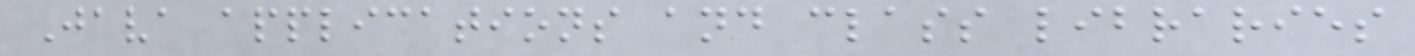Java applications and class libraries
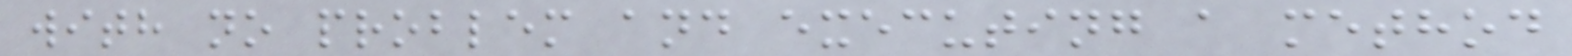with no problem and executing a method
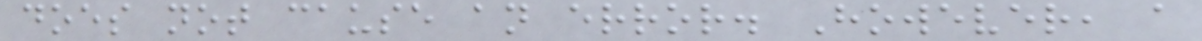does not cause an error. However, a
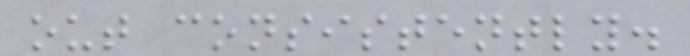out consistently.
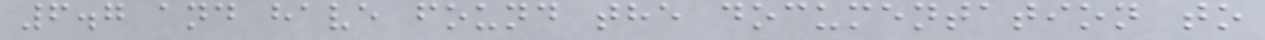6.7 and have found the documentation to
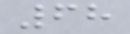68
